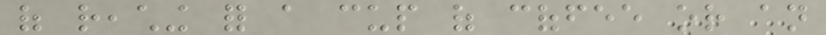of reaching for a cup of coffee or an
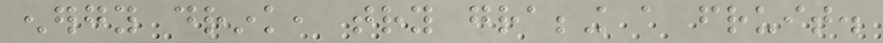energy drink, try grabbing a fruit.
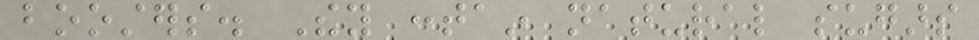boosters. They contain natural sugars
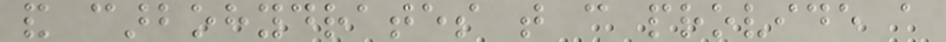and carbohydrates that can provide a
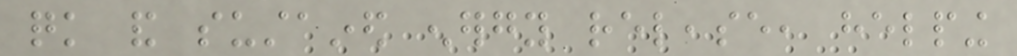quick and sustained energy release, helping
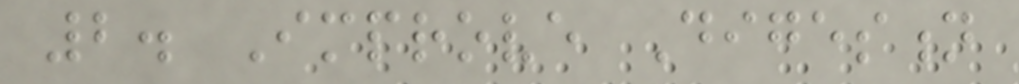2. Improve Digestion
